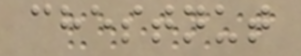chestnut
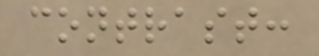contrast:
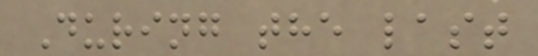During the last
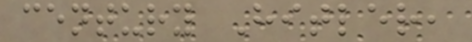century Hitler,
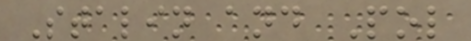Stalin and Pol
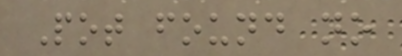Pot found no
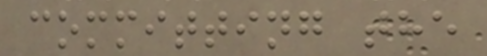committing the
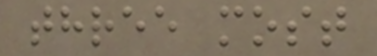three most
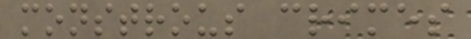monstrous crimes
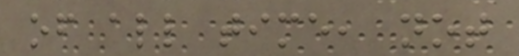of all time, not
